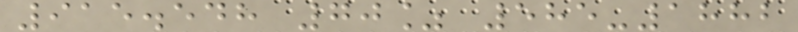915.548 70% 585-1882
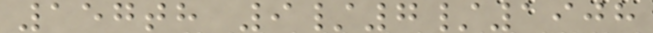157th 9/7/1908
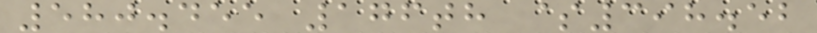580.455 176th $398.52
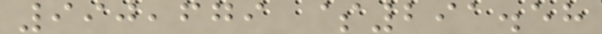990,679 $291.58
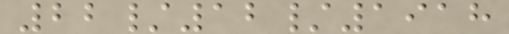22/12/1918
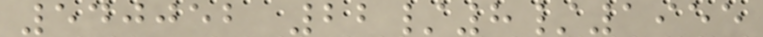540052 22/8/1955
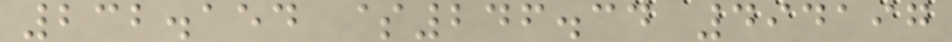232.154 $246.34 494197
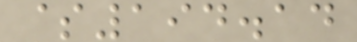$194.14
